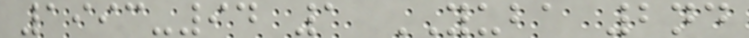1993-94 1 YUBA 2nd
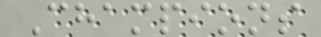Champions
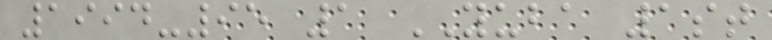1994-95 1 YUBA 1st
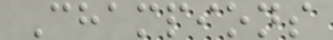Champions
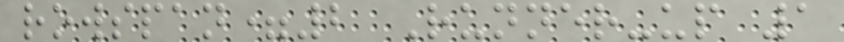rowspan=2 Runner-up 1
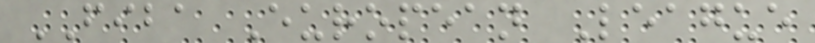FIBA European League
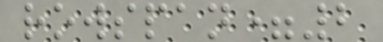rowspan=2
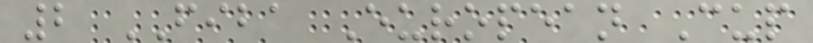2 FIBA European Cup
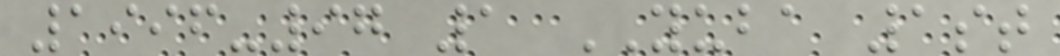1996-97 1 YUBA 1st
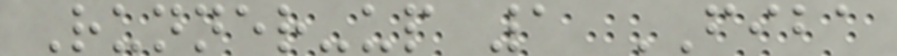Runner-up 1 FIBA
